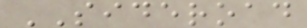SIDEROAD
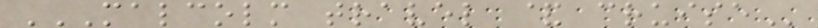MALCOLM TRAVEL & CRUISE
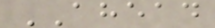AHEAD
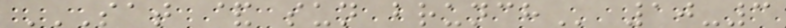SAT & SUN BRUNCH 10-3
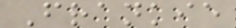Frankie
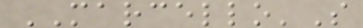MARCELLO'S
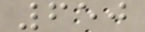650
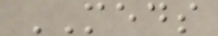MEDS
